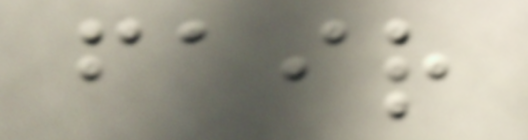fair
